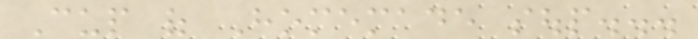Cup of Homemade soup...
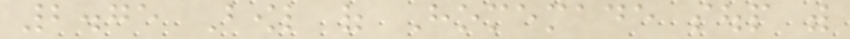2.75 Bowl of Homemade soup with
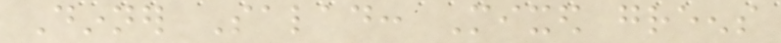Dinner Salad: Mixed greens
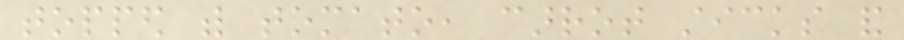topped with tomato, carrot sticks and
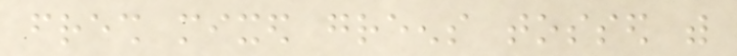fresh mixed greens tossed with
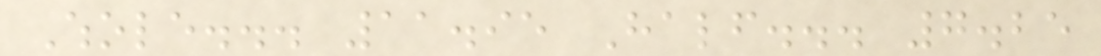Whole... 11.95 Half... 7.25
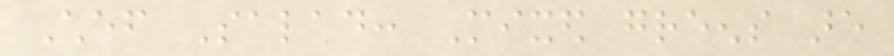Chef Salad: Mixed greens are
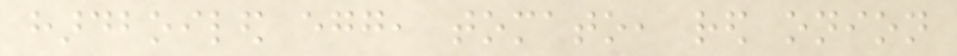hardboiled egg, tomato, red onion
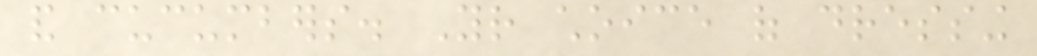and cucumbers. Your choice of dressing
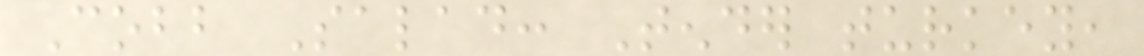Cobb Salad: Tender turkey,
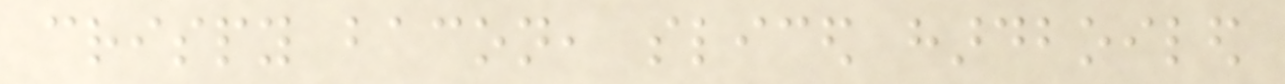crispy bacon, sliced hardboiled
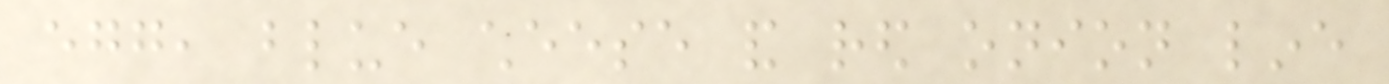egg, blue cheese and red onion line
